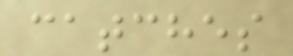catches
